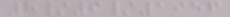8/9/1956
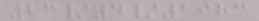23/4/1983
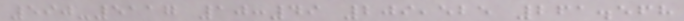590-5117 10:49 209,525 261.568
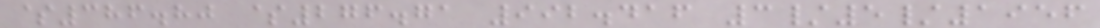$386.80 $276.71 992.416 3/5/1956
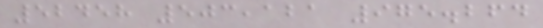52458 503,121 975.264
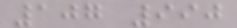107 990
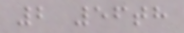2 56th
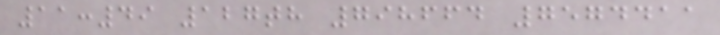11:49 127th 798664 7574411
